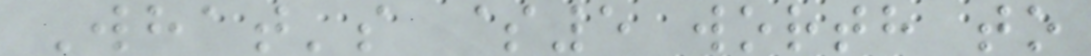What's $5 worth to
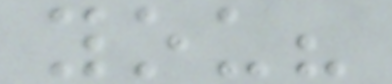you?
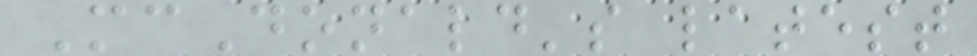McDonald's latest
